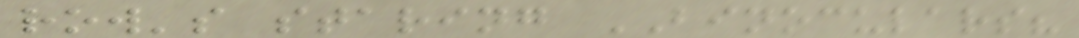row's staring BINOCULARS?
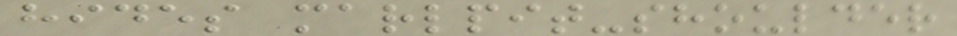hides marlpit-shoulder
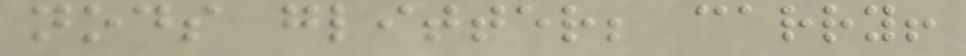nods glitter; carry!
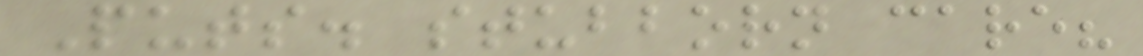Puts. stubborn care?
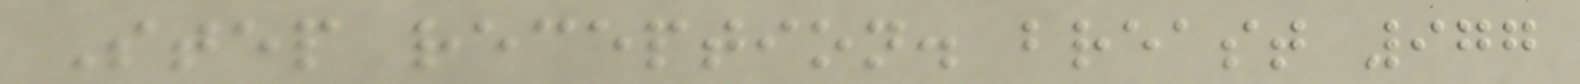Step reception. breast 977
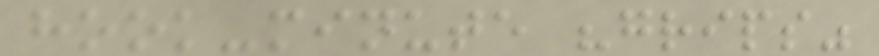hook-minute "grips"
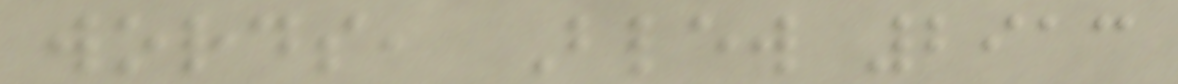words, Blew 2913
